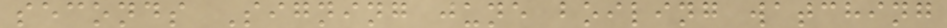seconds Signing june boiling watching
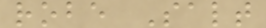robe Salt
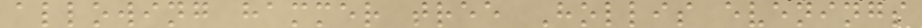allowing hammer tree Hollis evenings
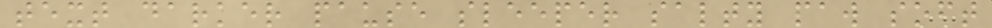text darker pause sleeper salty paw soft
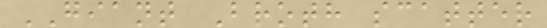GIANT Broth scatter
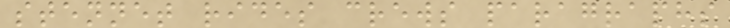stennet rides crews paragraphs
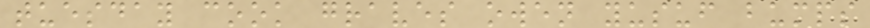tuesday cook graves owen yusuf bumps
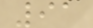91
